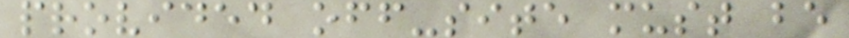provided off-site must be
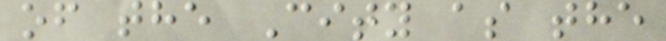of the City as the
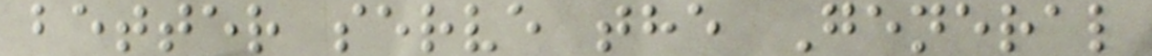better serve the General
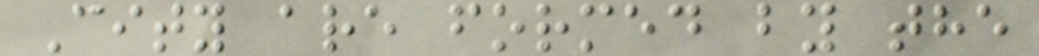City are formed by the
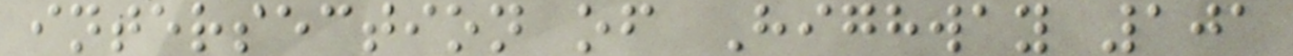intersection of Highway 101
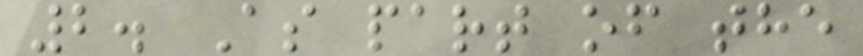2. As part of the
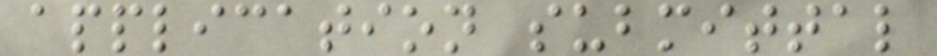application submittal
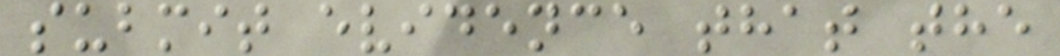submit evidence that the
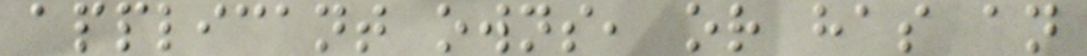applicant owns, or has an
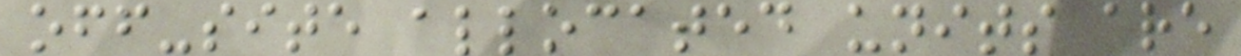off-site allocated units are
